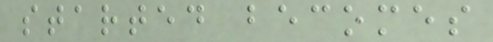started becomes
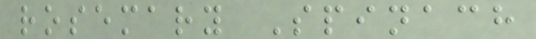rosemary Spinach
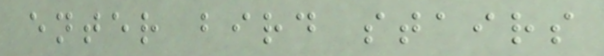enter bird stairs
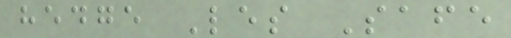hedge Les Safe
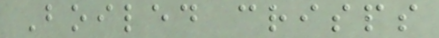Boiled crisps
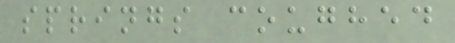springs coughed
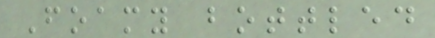Foamy bottled
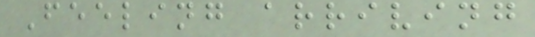Feeling arriving
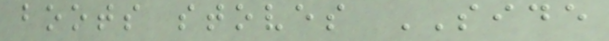boots stoves SIDE
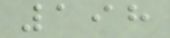198
